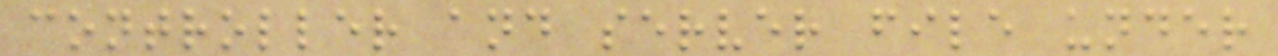controller and server file under
